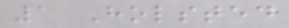1 Holsted
